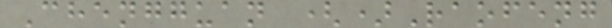Chengguan ()Raofeng
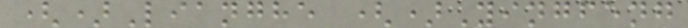()Lianghe ()Yingfeng
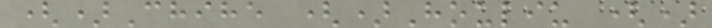()Chihe ()Houliu ()
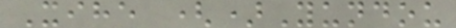Xihe ()Yundou
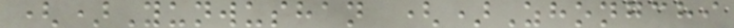()Yunwushan ()Zhongchi
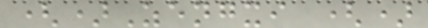()Zengxi ()
